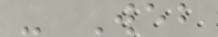- Web
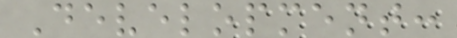Development:
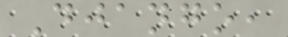Django,
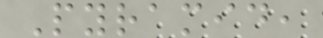Pyramid,
